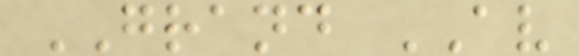GRAND AV
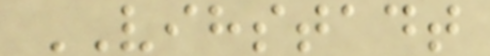VIHSTADT
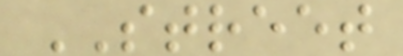STREET
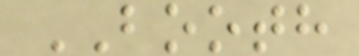BOOTH
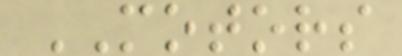MOTORS
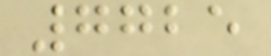7725
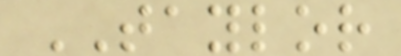TAYLOR
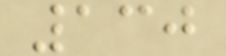130
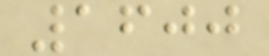1600
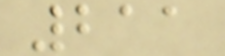211
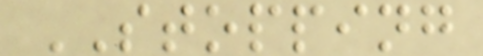STOPPING
